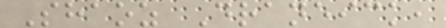Shaoz Draneick,
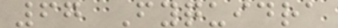67 Fyquidra
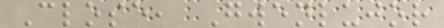Close, Gwenlujor
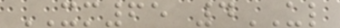XM65 4UL
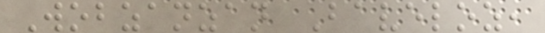Wobzanzan Baveloz,
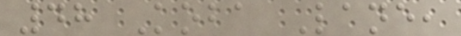48 Koba Lane,
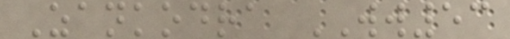Zankodra WW53
